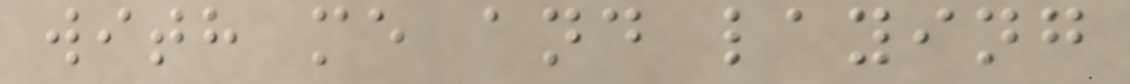with me and laying
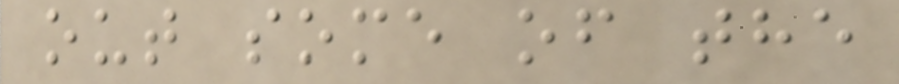out some of the
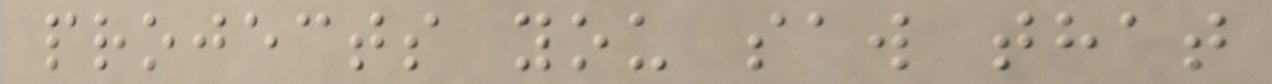projects you saw that
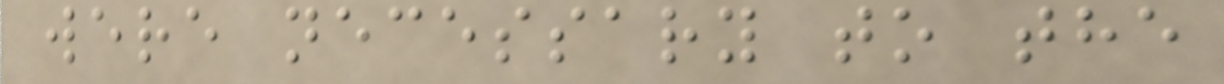were necessary to the
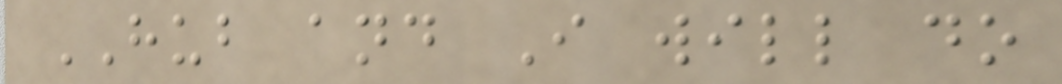HUB and I will do
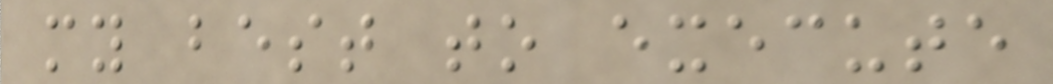my best to execute
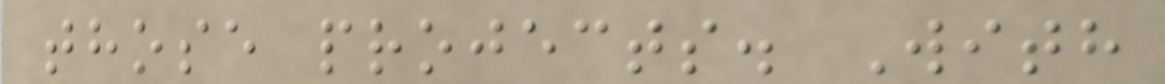those projects. With
